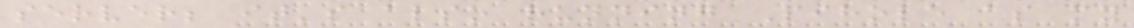server; it's also running Pihole as my
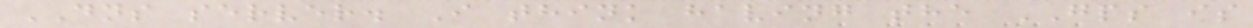DNS server. I think having the GPS is
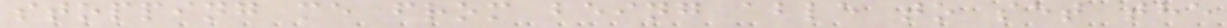stopping me from being able to set the
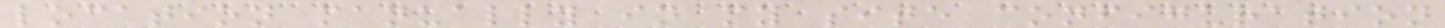location manually in my site configuration
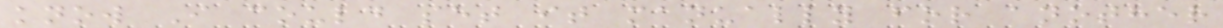know I could set it manually for another
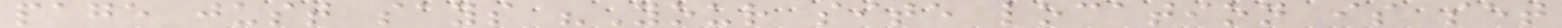page just says "Your site location is set
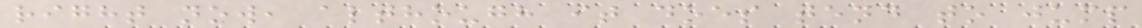right now, although it does tend to jump
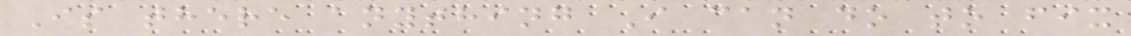Is there anything I can do to fix
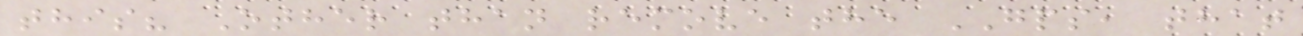this? Other than remove the GPS, that
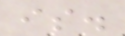is.
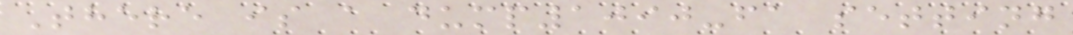There is a dump1090-fa setting
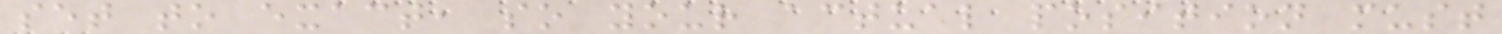set to exact, so your actual position must
